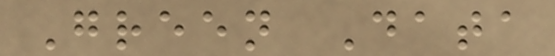Green Data
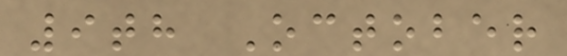9th October
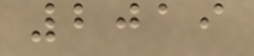2019
